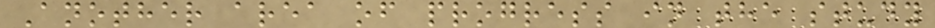Another area of progress in the study
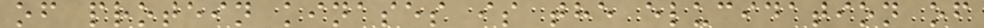of protein kinases is the elucidation of
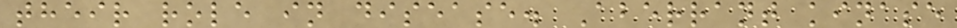their role in disease. Aberrant kinase
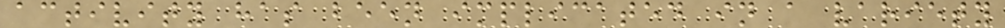activity has been implicated in a variety
